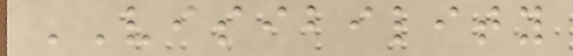VISIBILITY
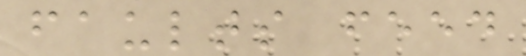faults feed
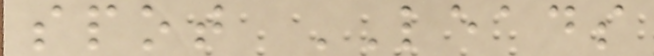spot LEADS
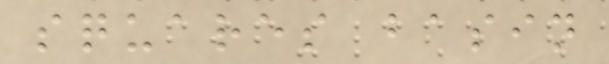squares basin
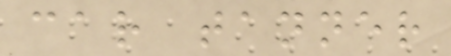car tanner
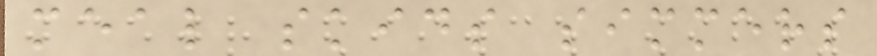meal skids simmers
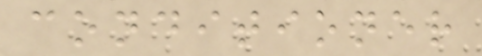conditioner
